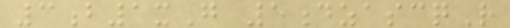3b1xG 5dzascqR
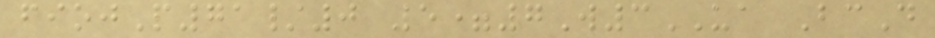fiojP71/0 5=7W3UA BcD
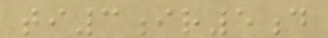ti3ir5d
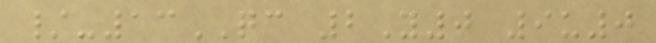/-13QC 2Y0 9u0
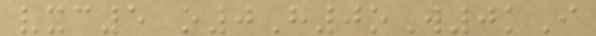vxc5 o0H0oW0kI
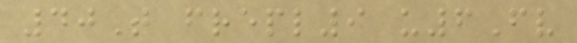40T frepl9 u6Fv
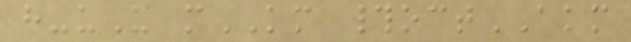h-uU mKM #octAKM
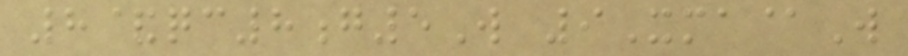8&qc8g5W 9Xma@W
